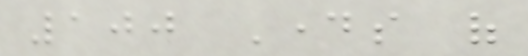100 Days of
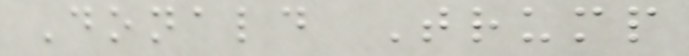Donald Trump
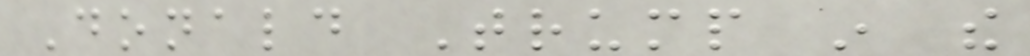Donald Trump in the
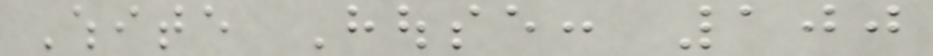White House: 100
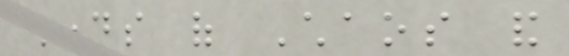Days of Chaos and
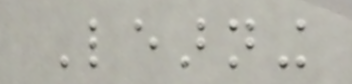Learning
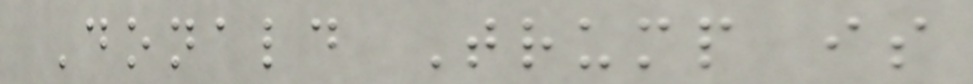Donald Trump is
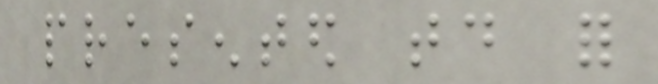presented today for
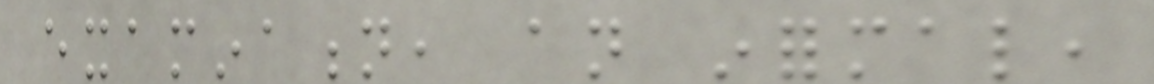examination, an informal,
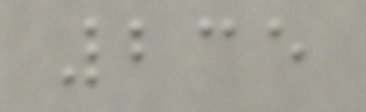235
